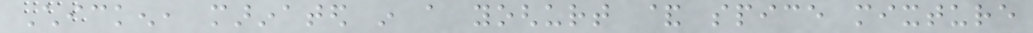Chicken, marinated in a yoghurt & spice mixture
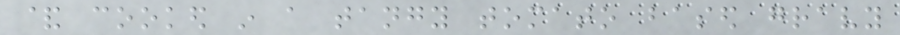& cooked in a tangy tomato based gravy
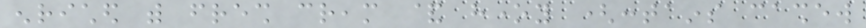enriched with fresh cream & honey (contains cashew
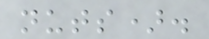nuts).
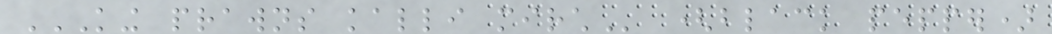KING PRAWNS KALLI MIRCH (black pepper)
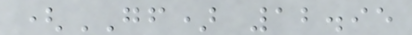(GF) 12.95
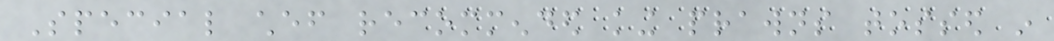Special chef recommended king prawns tossed in
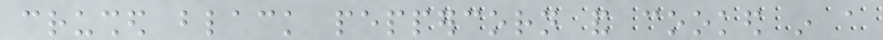crushed black peppercorn and cooked in a
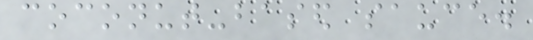coconut-based sauce.
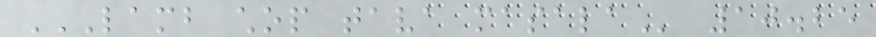LAMB CHOP TAVA MASALA 10.25
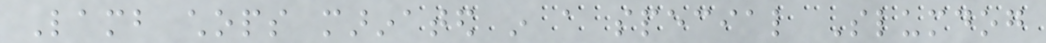Lamb chops marinated in a special Slumdog
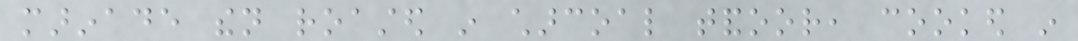marinade then roasted in charcoal tandoor, cooked in
